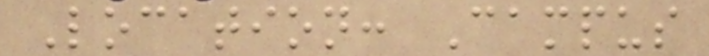Location: Campus
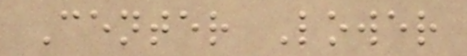Center Lower
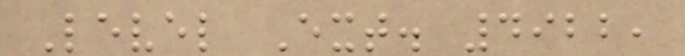Level Ext. 4922,
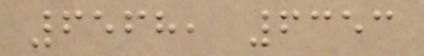6568, 6353
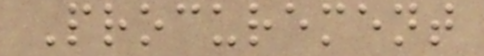Procurement
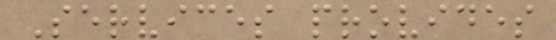Services provides
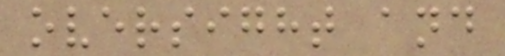oversight and
